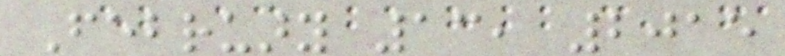February 13, 2015
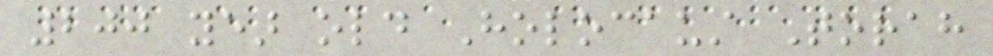200 year old Holocaust Torah
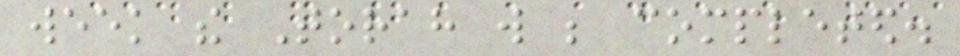week the Torah will be completed.
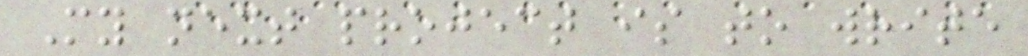My next project is to write
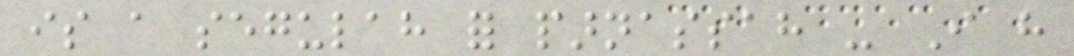is a segulah for parnassah - I have
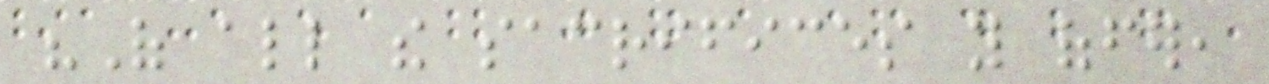"Of all the sacrifices you offer,
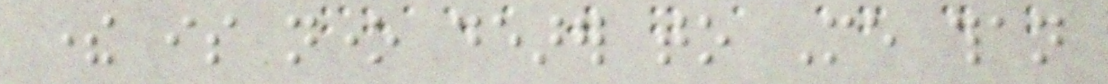there is none dearer to Me than
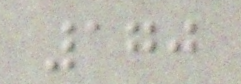170
